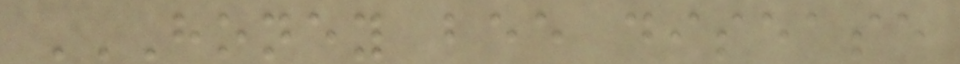HONEY BEE DISEASE
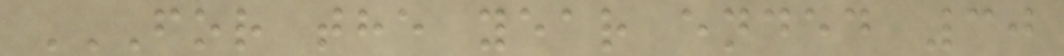FOR THE YEAR ENDED 30
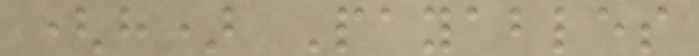(h) Payables
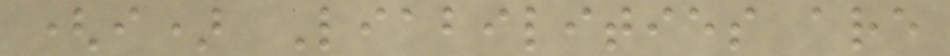(i) Liabilities are
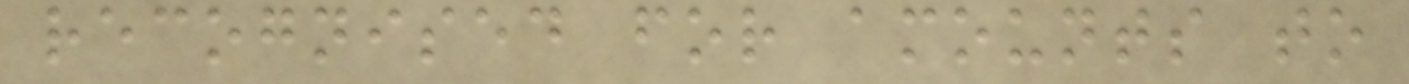recognised for amounts to
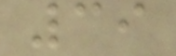39
